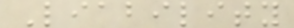Liability
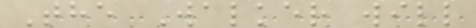The Walker will
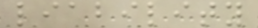liability
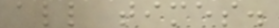all times.
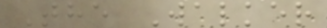The Walker
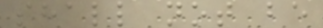shall not be
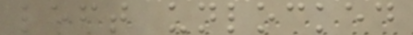left unlocked
